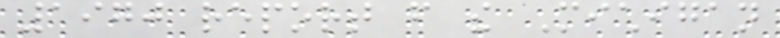1970 report from the Michigan
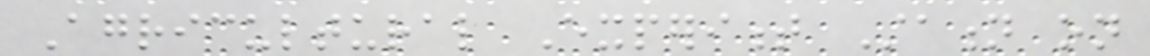Agricultural Experiment Station on
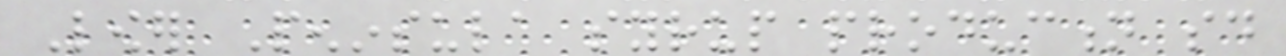Lower Peninsula syrup production said
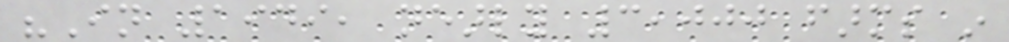"In 1949, nearly 3,000 farms in
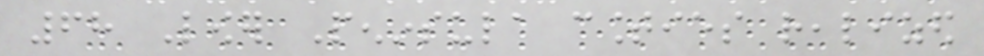68 Lower Peninsula counties realized
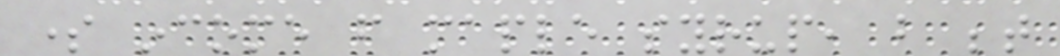some income from maple syrup, but between
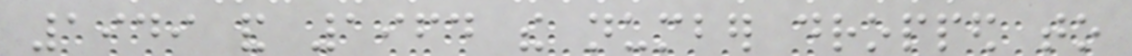1949 and 1964 the number dropped to
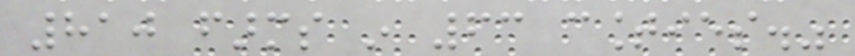810 farms in 63 counties."
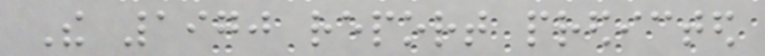The 1970 report predicted
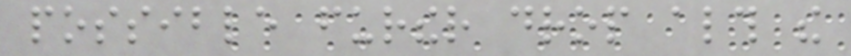possible further drop although the
